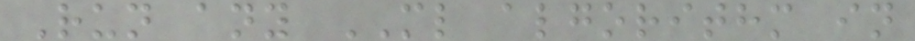Run any ML algorithm in
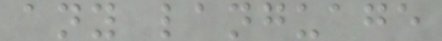any language
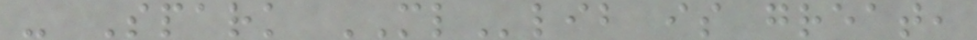- Spark MLlib is great,
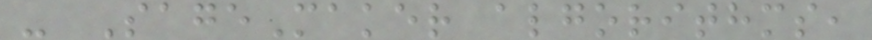- SageMaker algorithms,
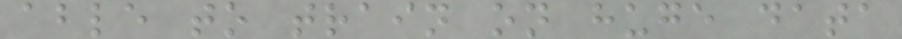able to train on huge data
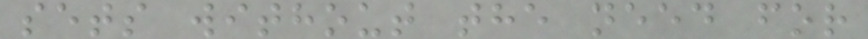sets without the need for
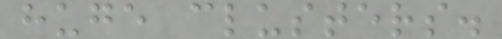huge clusters.
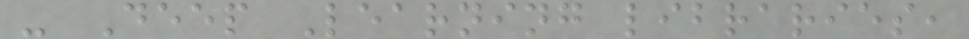- Deep Learning libraries,
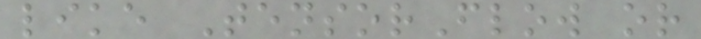like TensorFlow or
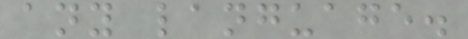any language.
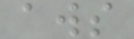aws
